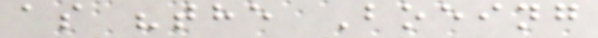as "the Boeing
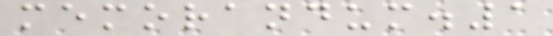memorandum.1
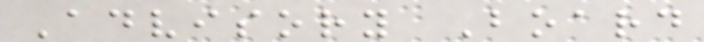Advisory Board
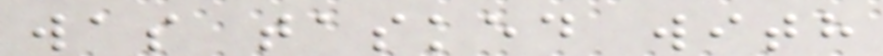was tasked with
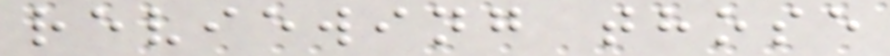reviewing those
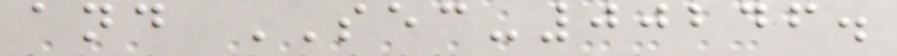and SEC-00246.
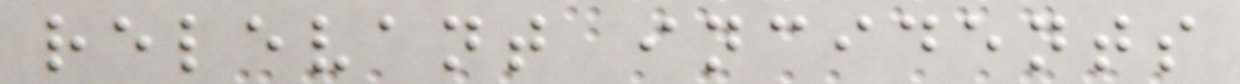relevant incidents
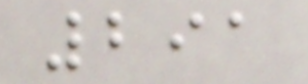291
